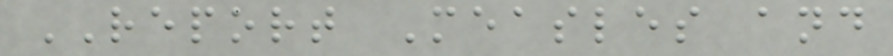REPORT Measles and
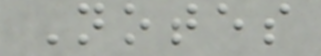Notes
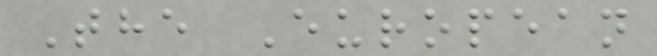The European
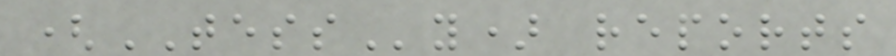(TESSy) reports
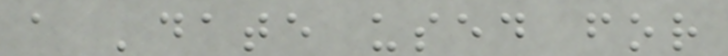a 'date used for
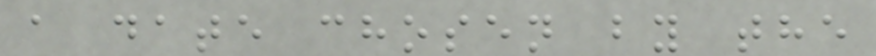a date chosen by the
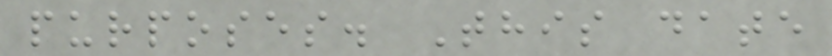purposes. This date
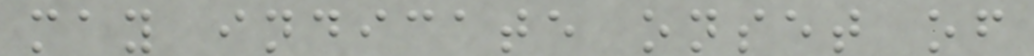may indicate onset of
